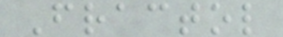Fractol
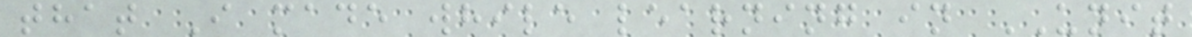that I made while learning in UNIT
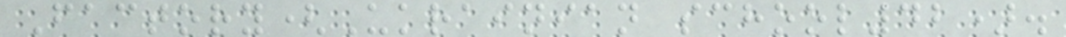Factory(Ukrainian school42).
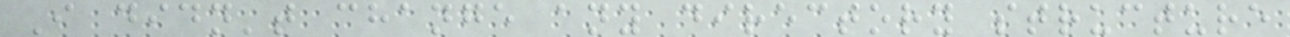I didn't change any directory structure
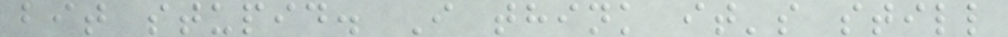bit stupid. I think it's still
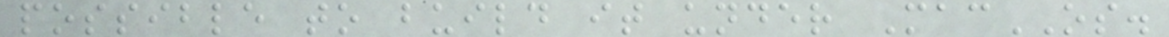possible to build it under MacOS.
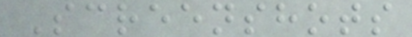Screenshots
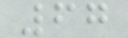67
